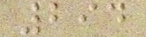294
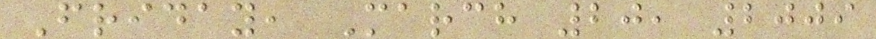Friday, March 20, 2009
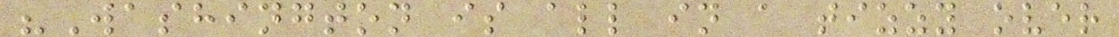"Washington is all in a tizzy over
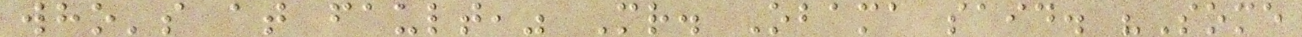who's at fault," Mr. Obama said. "Some
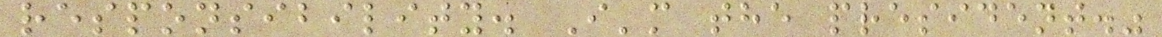responsibility. I'm the president."
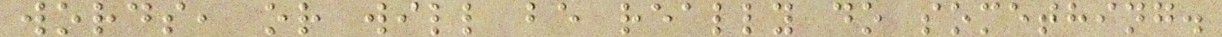words, or will be really do something.
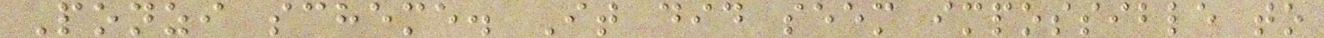Ponzi scheme. It did seem impossible to
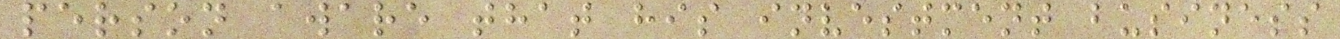person aware that his investment business
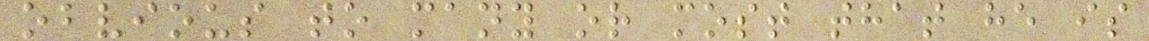obvious to many or most that he is
